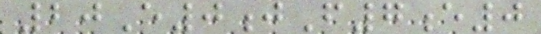20E0jF7e0
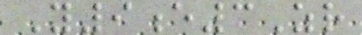Y9e3Zr
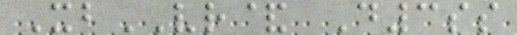XbVR& D3ss
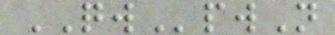QWpwN
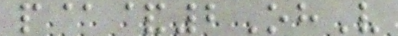p@&2OhV
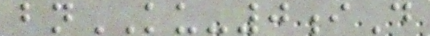bnKU-0iD
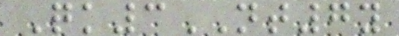Qk3NT7y
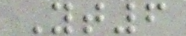Yt6
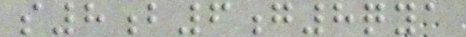s8b6g8qya
